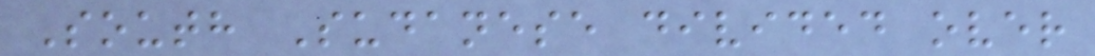South Sudanese divided over
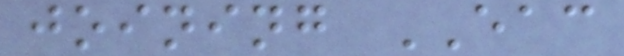joining EAC
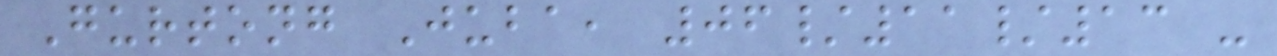Gurtong Juba, 06/11/13 -
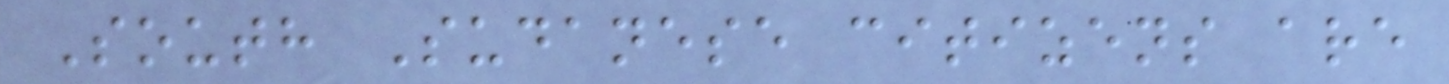South Sudanese citizens are
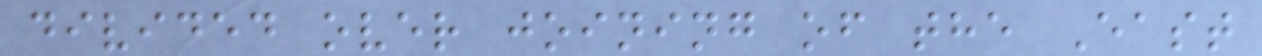divided over joining of the East
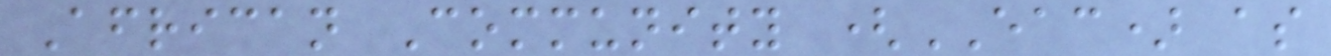African Community (EAC) as
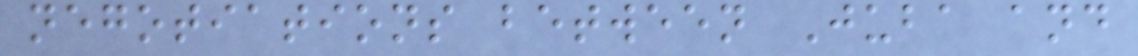negotiations between Juba and
